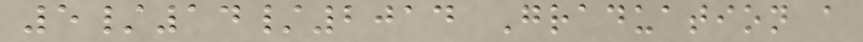5/14/2014 Graduation a
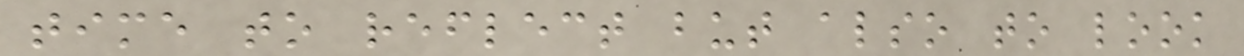time to reflect but also to look
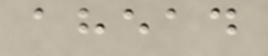ahead
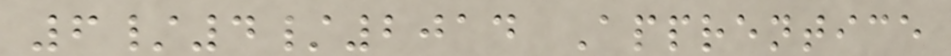6/4/2014 Apprentice
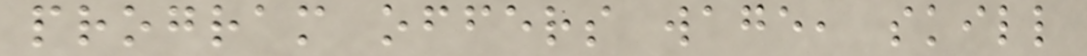program offers wage, skill
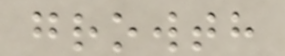growth
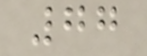77
